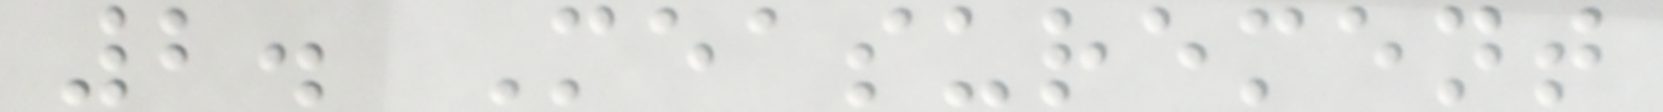2. Measurement
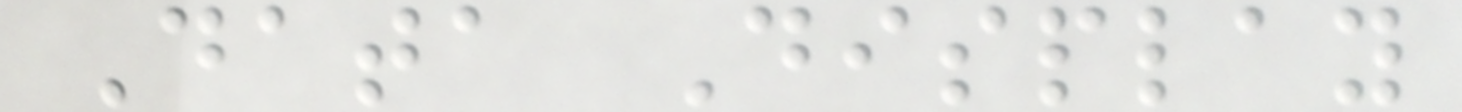Data Display
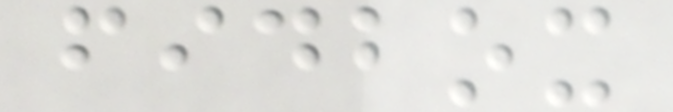fidbox
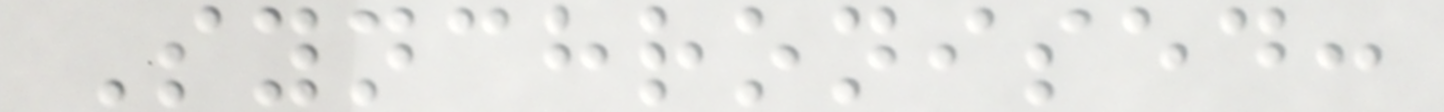Synchronised:
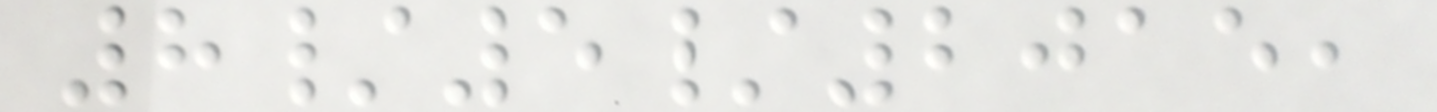8/5/2015,
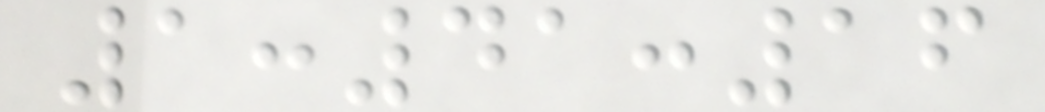1:41:16
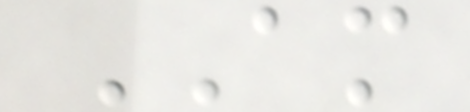AM
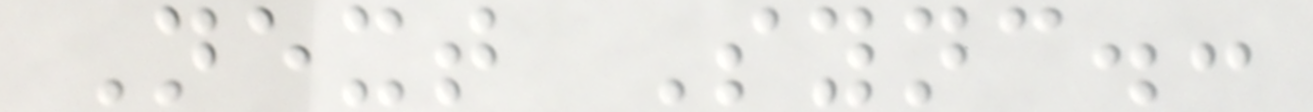Next Sync.:
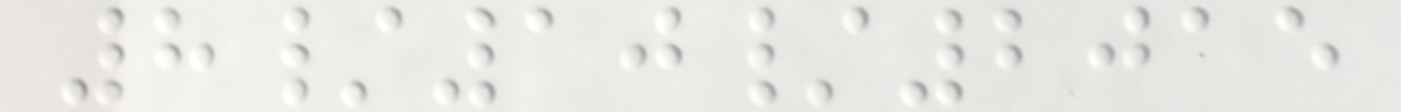8/10/2015
